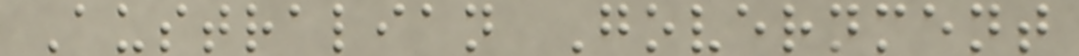Australian Government
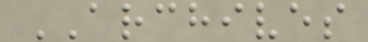ARCHIVES
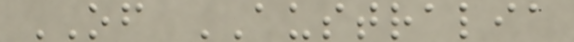OF AUSTRALIA
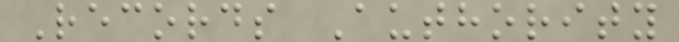Records Authority
